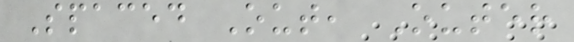Spaced Out, Outer
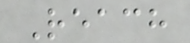Reach
